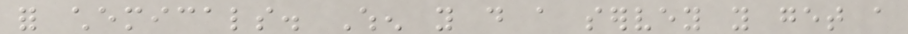for chemicals. When you do a servey you get a
